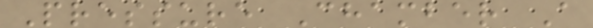Pressure Chamber A
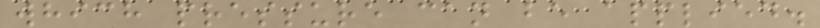which pressure can be applied.
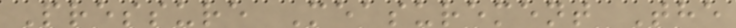Pressure Measurement The
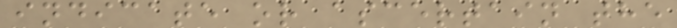indicate or ascertain the
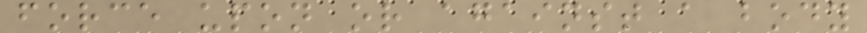force upon or against a body
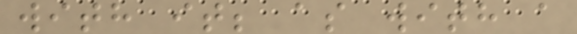with it; as with a
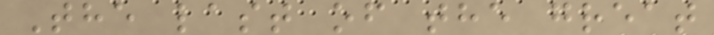The last of the great
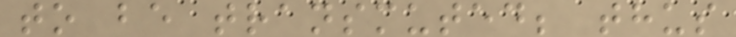to be transmuted; thus
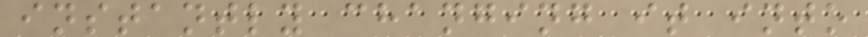instantly changing it into
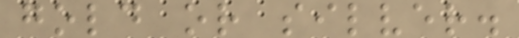gold or silver.
